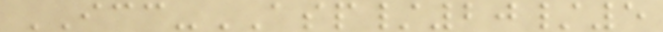ICC-ASP/20/5
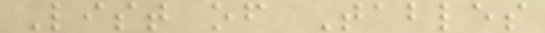List of Tables
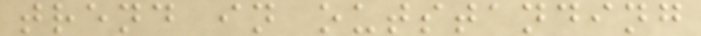trend in outstanding
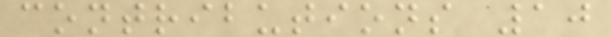contributions 10
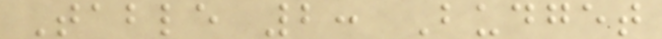Table 2: Budget
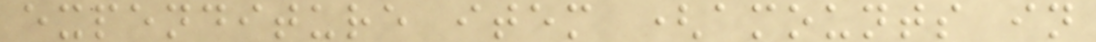expenditure item (amounts in
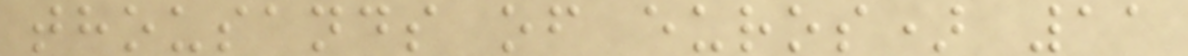thousands of euros) 11
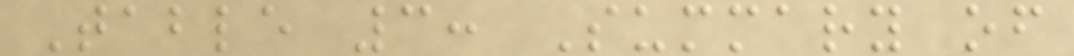Table 3: Summary of
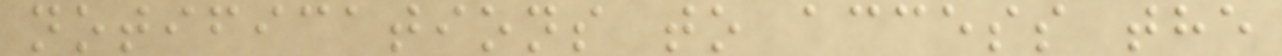notifications to access the
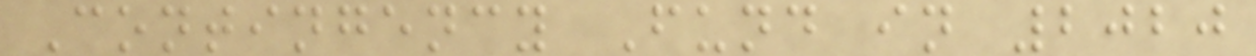Contingency Fund in 2020
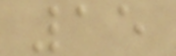15
